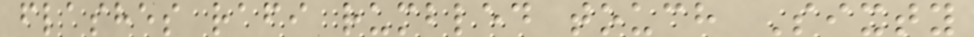flashes rafi rumbled touch Sixty
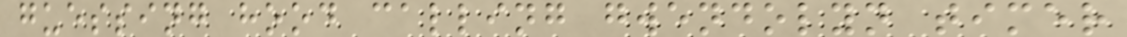guessing hood calling gwendolyn timer
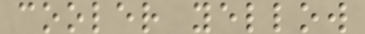cooler yellow
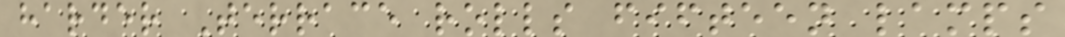harder Terrace rolls fifteen lamps
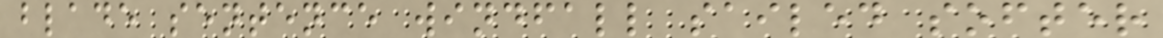blade sentence windfall sailed softer
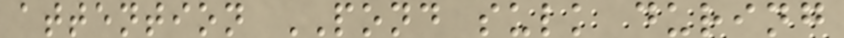attention POND sulk during
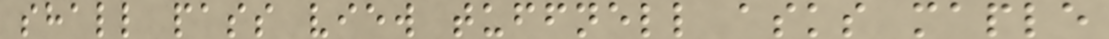shall pass view tuffnell asks maple
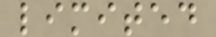limited
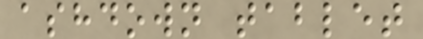ashdown tablet
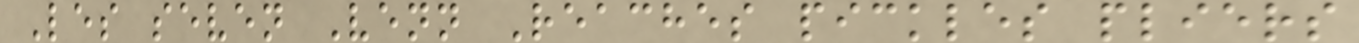Les seven Venn Reaches pickles pliers
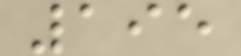195
